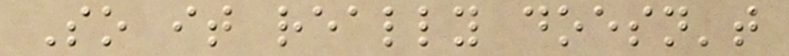So it really doesn't
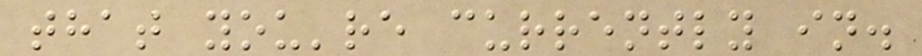that you're currently in.
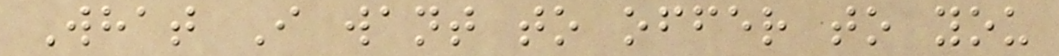What I want to offer to you
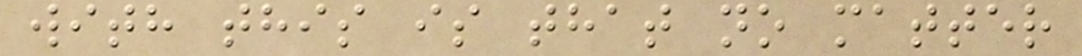with this is that no matter
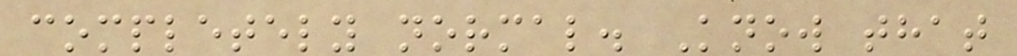completely normal. Know that
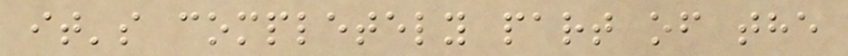it's completely part of the
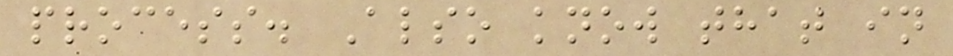process. Also know that in
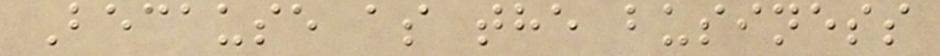Because as the business
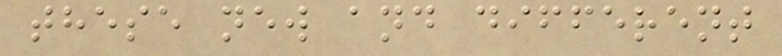these new and different
